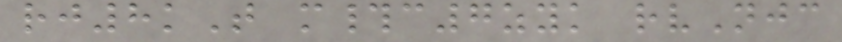rj8kT m#c7zyk rvNjc
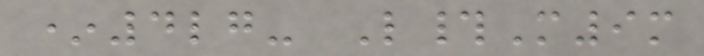*4lg- L#M9m
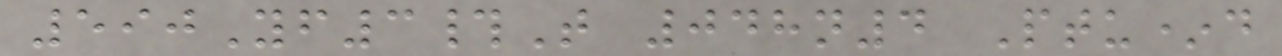590Yf3#T 048n4 Ptu*d
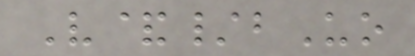V&/bUo
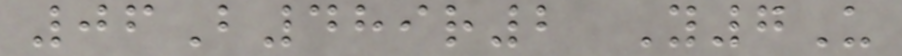06B489r2 Y7U
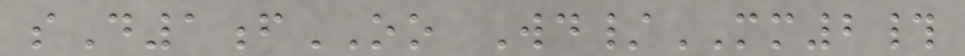sD1fOO Wd/MM2#
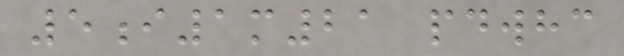5i1m21 pdwhc
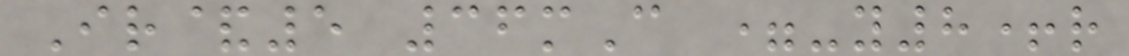Ir&5 36mC =-y8+r
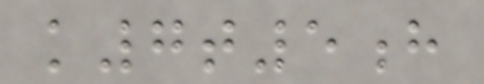k7t5h
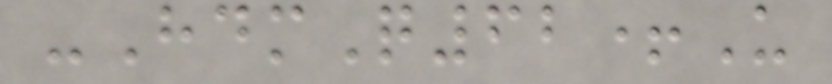-HdmQ62+U
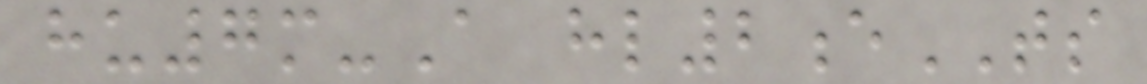hu7m-A hl2eTS
